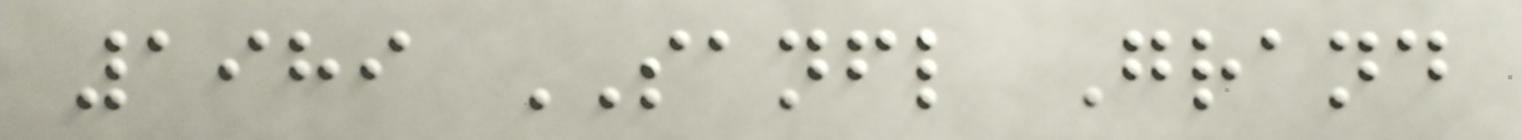1989 SANFL Grand
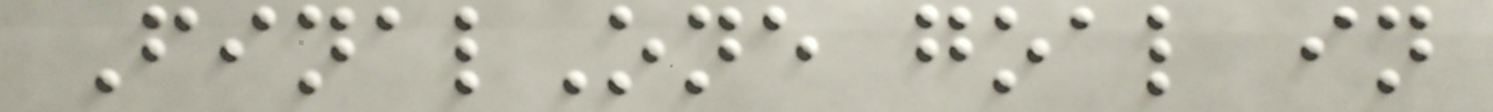FinalOne goal in
